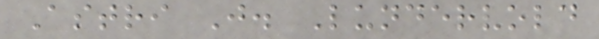Astri J. Lundervold
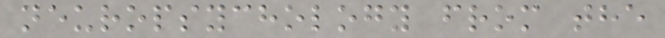neuropsychology from the
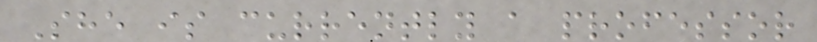She is currently a professor
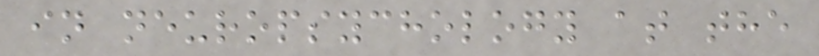in neuropsychology at the
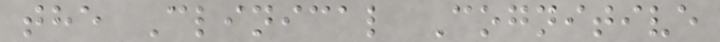the Clinical Cognitive
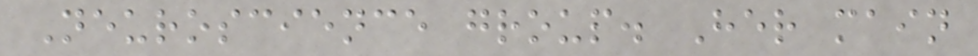Neuroscience group. Her main
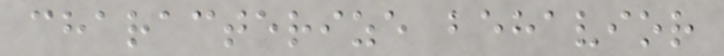characterize behavior
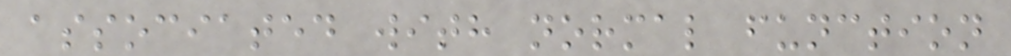associated with normal function
